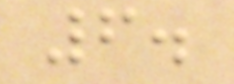6.
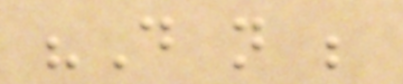"Do not be
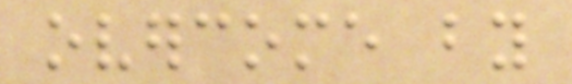overcome by
